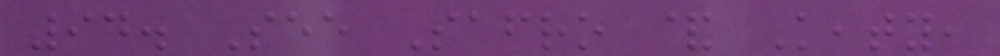94. See Safro & Keaty,
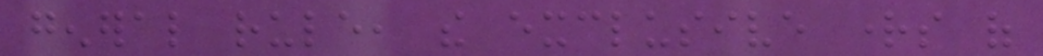general rule, the exclusive rights of
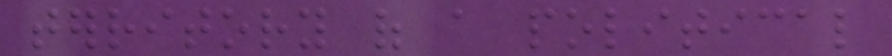territory of a political
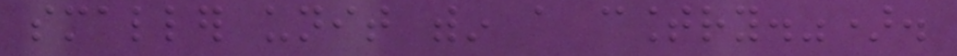smaller unit within a country.").
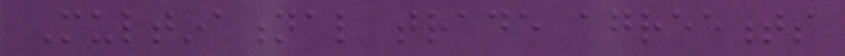Multinational trade agreements
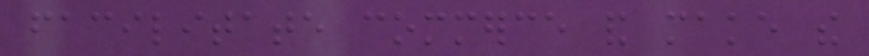facilitate commerce and make the
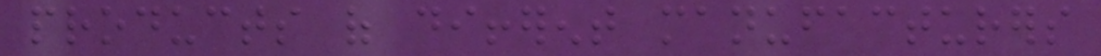products of different manufacturers
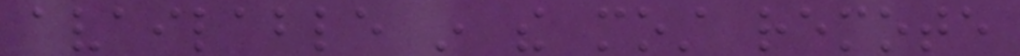available in the most remote
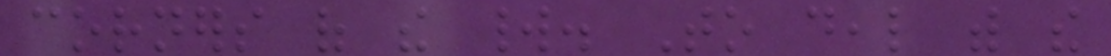corners of the world. To deal with the
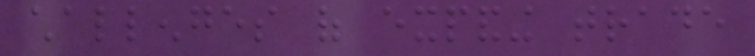challenges of expanding trade
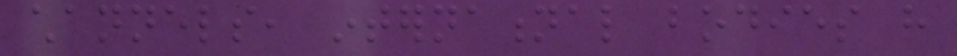channels, international bodies have
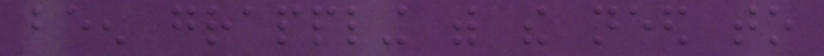been grappling with the need to
